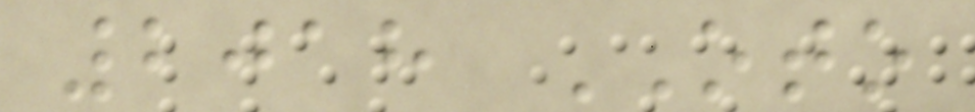2018 OTO
